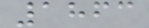1863
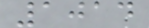1014
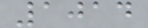1014
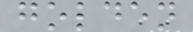golden
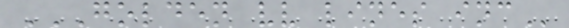GOLDEN VV LINES INC
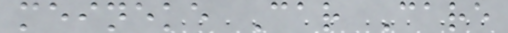meineke Car Care
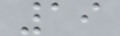19
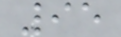95
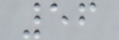56
